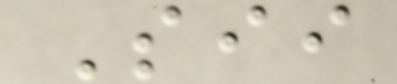Sii
